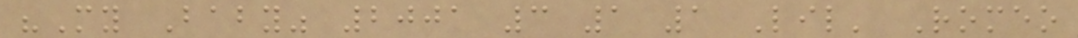"My Baby" 2001 3 1 1 Lil' Romeo
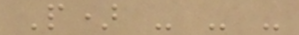P) - - -
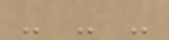- - -
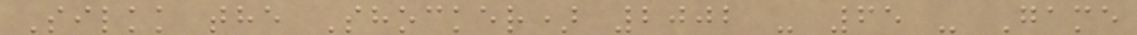Silkk the Shocker) 2002 - 65 - Game
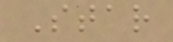Star
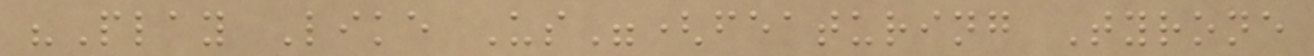"Play Like Us"(featuring Tyrone
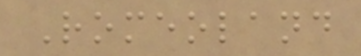Romeoland
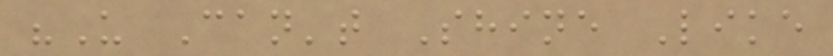"U Can't Shine Like
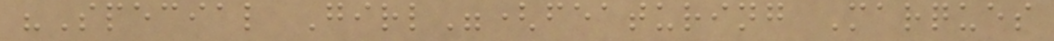"Special Girl"(featuring Marques
